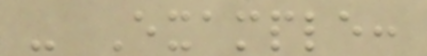- Example:
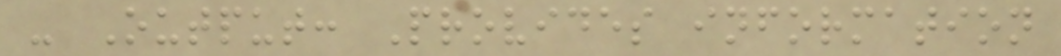- Output: Provides information
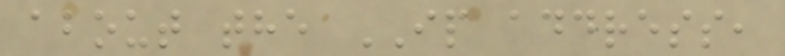about the IP address,
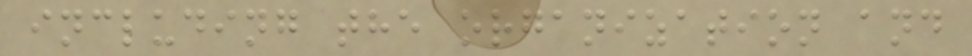including the organization and
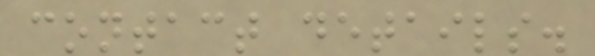contact details.
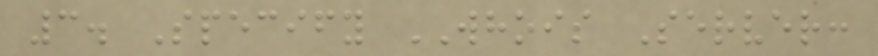3. Specify WHOIS Server:
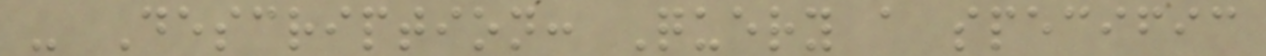- Description: Query a specific
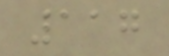117
